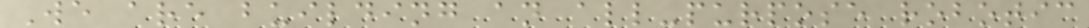We are building an all-purpose robotic
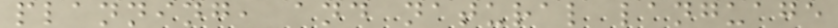planning, and natural language
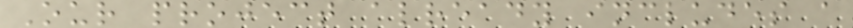Our project already includes a
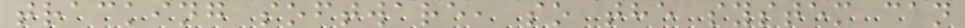tracking software, so the system can
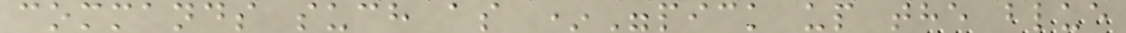commands such as *"pick up the blue
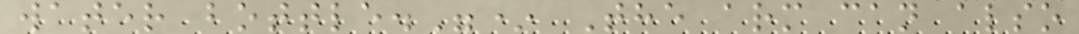water bottle."* The arm can also
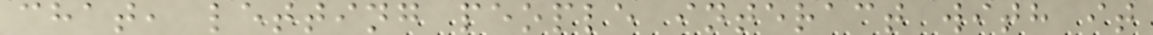chat, letting people interact with it
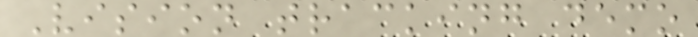Vision tracking demo
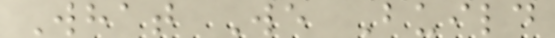What We Build
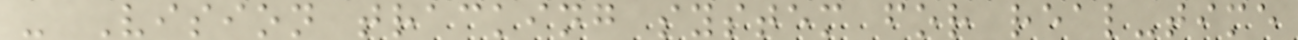- Vision tracking system for real-time
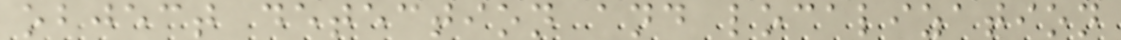object detection and localization
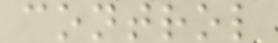control
